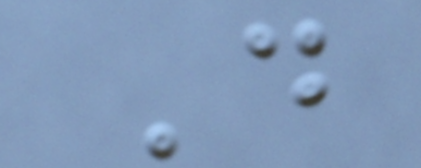Do
